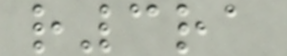r3ra
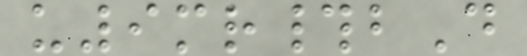u9mr#bD
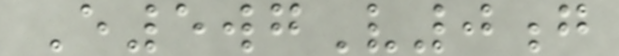E5wgV0g
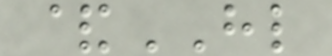&HL
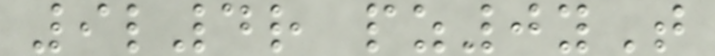9l4r pz0yT
